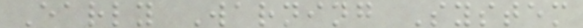Early Warning System
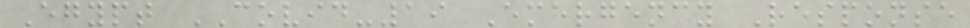Egypt COVID-19 Emergency Response
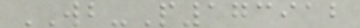WB-P173912
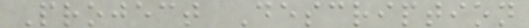Project Description
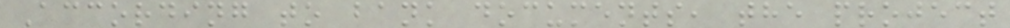According to bank documents, the project
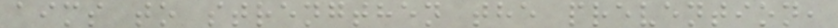aims to strengthen the prevention,
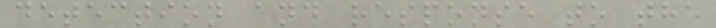detection and response to the
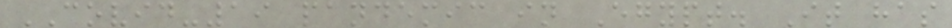COVID-19 pandemic in Egypt. It has
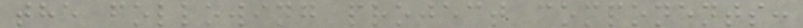the following project components:
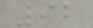92
